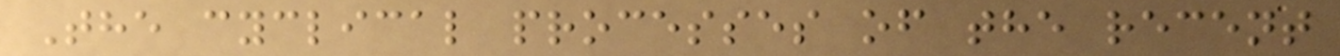The cyclical processes of the recent
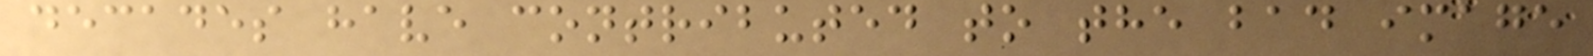decades have contributed to the bad image
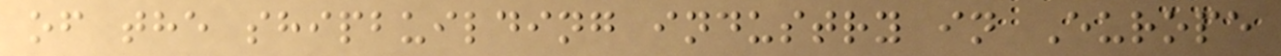of the shipbuilding industry in Europe
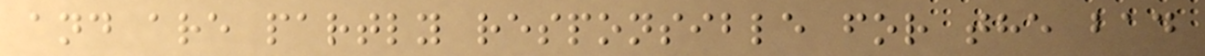and are partly responsible for the bad
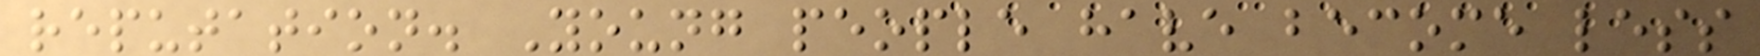reputation. Young people have become less
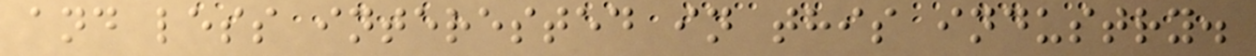and less interested in this industry.
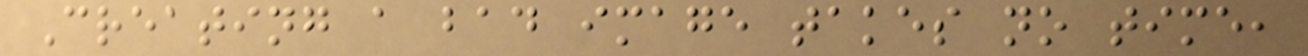Creating a bad image takes no time,
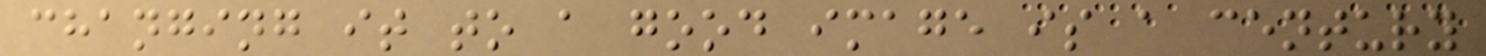changing it to a good image is a century
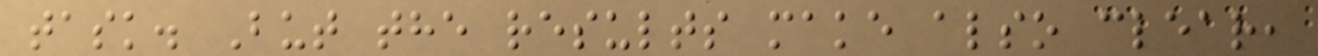task. But the results make also clear,
